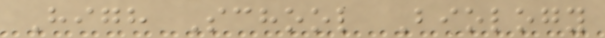High School Biology
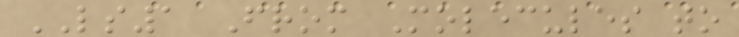LS1 From Molecules to
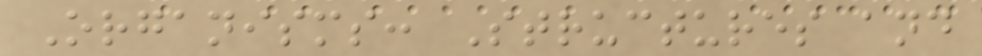Organisms: Structures and
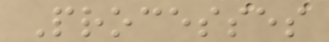Processes
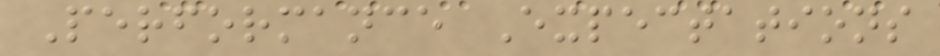Performance Expectations
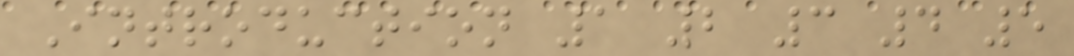Introduction 1 2 3 4 5
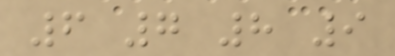6 7 8 9
